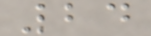24
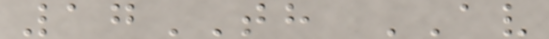17TH AV
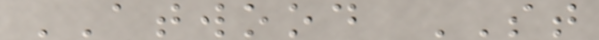ATWOOD ST
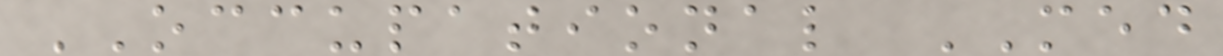OCCUPATIONAL MED
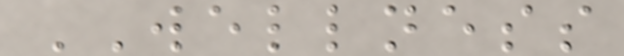WELLNESS
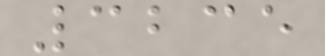3235
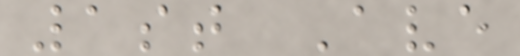1st Ave
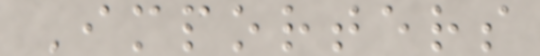Importers
